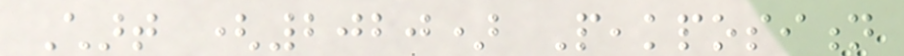Chart (2020) Peakposition
